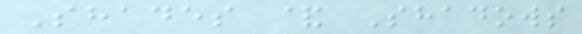Shades & Shadows
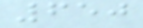650
